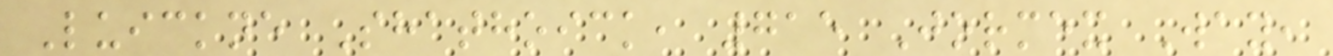Luickne Shathoick, 715 Jormex Way,
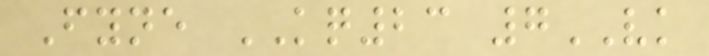Fyne KQ23 7VK
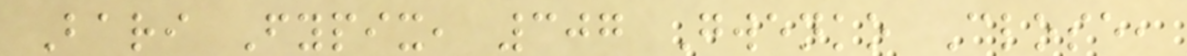Bari Fypix, 307 Gwenko Close,
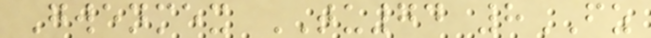Gwenmex TU74 8FZ
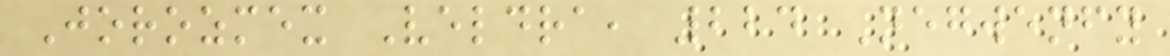Jorozmex Veldra, 224 Negwenfy
